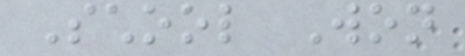School Won
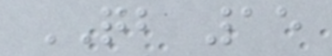QB 15
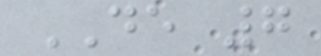DE 7
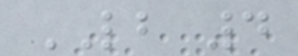LB 4
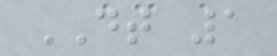DT 1
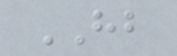HB
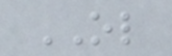OL
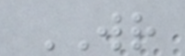WR
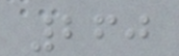260
